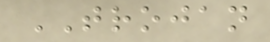TROJAN
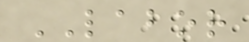LABOR
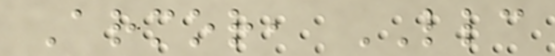Armor, LLC
